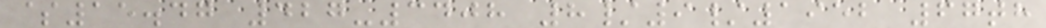$15.47 427-3408 8/9/1952 67th
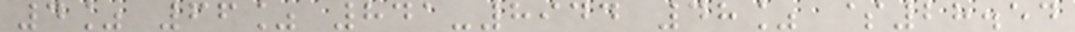4% 66% 841-8944 48% $28.54
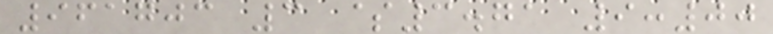961703 3 $3.71 9:00
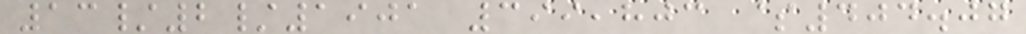13/2/1901 399,803 $404.07
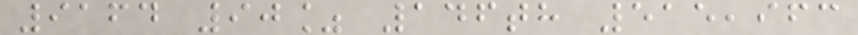9164 90% 146th 515,963
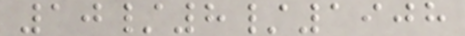10/8/1908
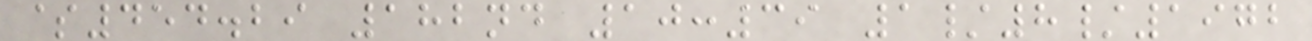$454.29 182nd 10:39 1/8/1972
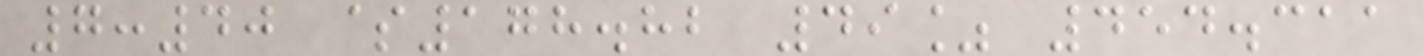7:40 $178.82 49% 454.311
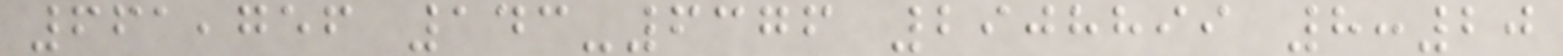661,756 143-6376 2908899 8:20
